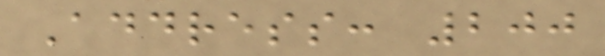Address: 200
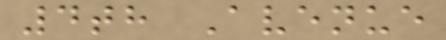4th Avenue
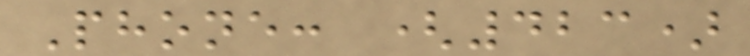Phone: (423)
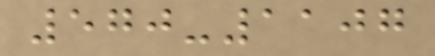570-1107
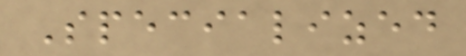Specialized
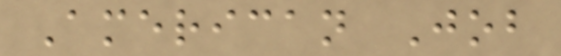American Job
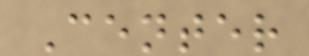Center
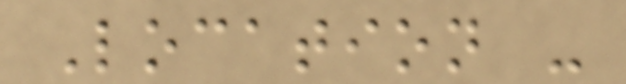Location -
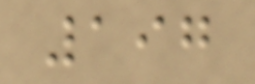197
